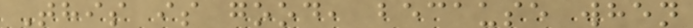This is good, because when
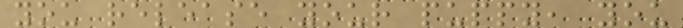you release your puppy, you
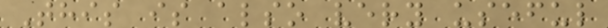This is also very useful
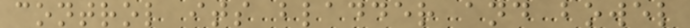control its bladder and bowel
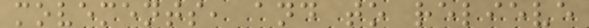movements, and to relieve
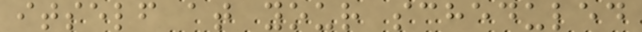itself at your scheduled
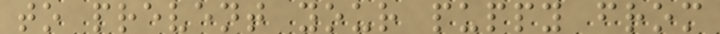to prevent your puppy from
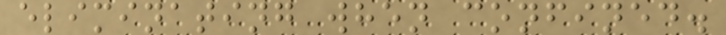eliminating when confined.
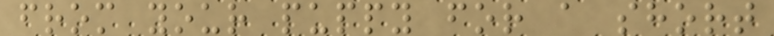from your puppy for a short
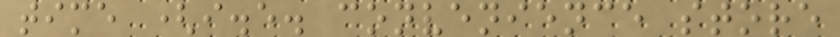time (i.e. convenience store
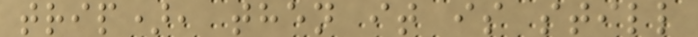trip), then it is still
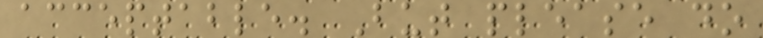acceptable. But please do
